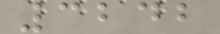3242
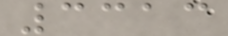3313
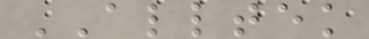ALLTEK
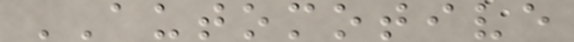AUTOMOTIVE
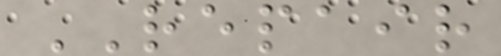REPAIR
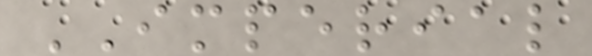IMPERIAL
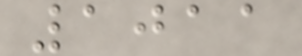1011
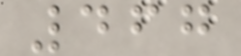467
